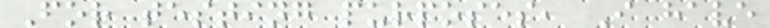For testing purposes, I have
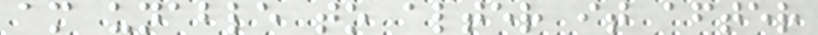am unable to alter it after
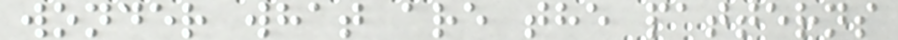wonder what are the patterns
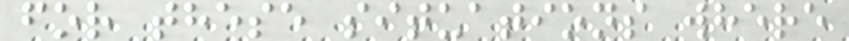for these situations where
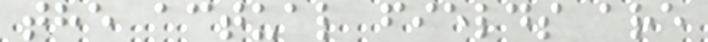the actual fields are
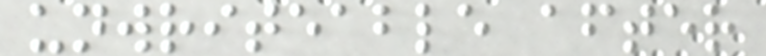unwriteable after
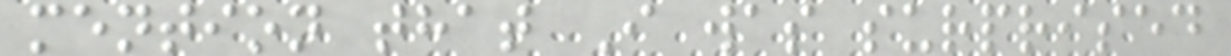mention that I was surprised
